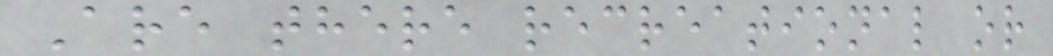Are there recreational or
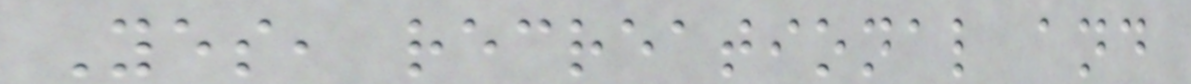Yes, recreational and
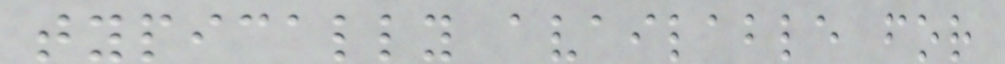typically available for
